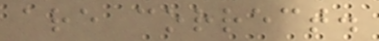are correct.
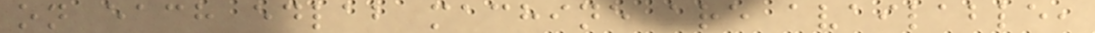on each edlab machine are available,
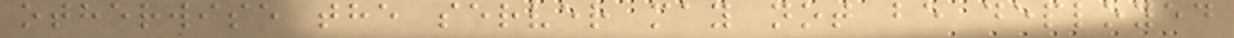otherwise the server may not be deployed
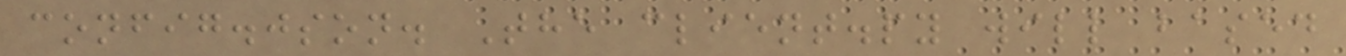config.json. The client.py will based
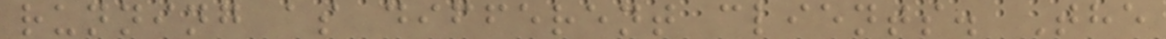running as different clients. The
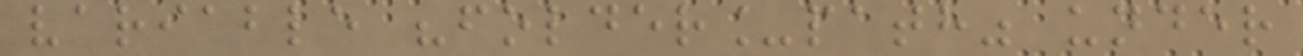variable "folder_path" under
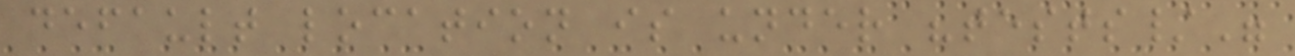default location is under "tests/"
